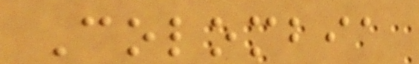Colombia
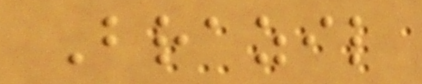Brazil
